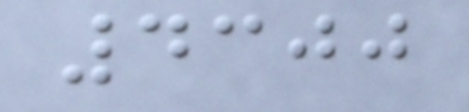4300
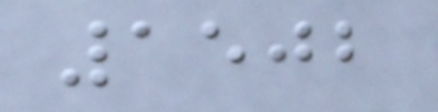1502
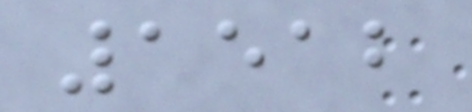1512
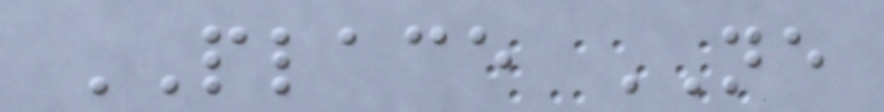PLACE NE
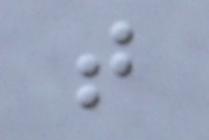t
